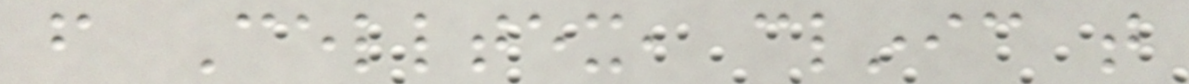from Celltex, clinic that
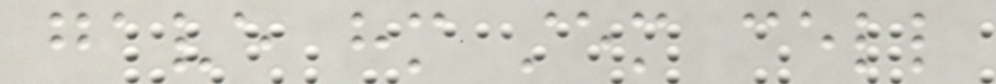gave him stem cell
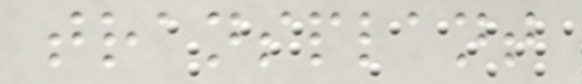transplant
